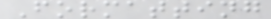Formatting
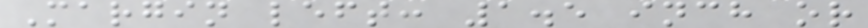Margin left: 1.5 inch or
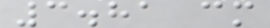3.81 cm
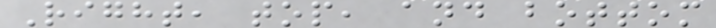Right, top, and bottom
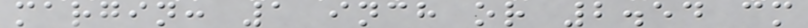margin: 1 inch or 2.54 cm
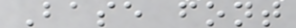Base font
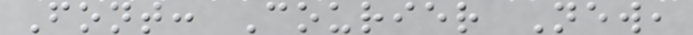Font: Courier New,
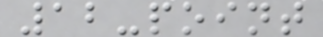12-point
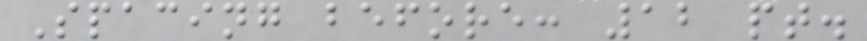Spacing before: 12 pt.
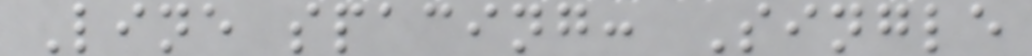Line spacing: Single
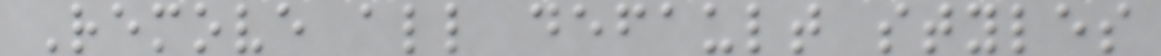Remove all default styles
